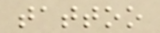tattoo
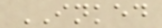INKED
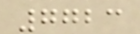7723
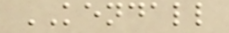KENDALL
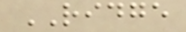RIDGE
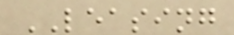LEASING
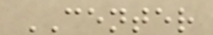CENTER
